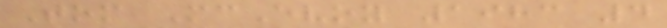Tom McEvoy 1983 4
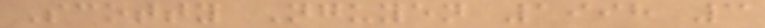Scotty Nguyen 1998 3
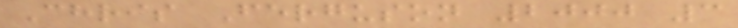Chris Ferguson 2000 3
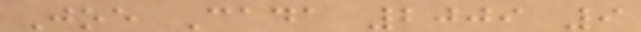Joe Cada 2009 9
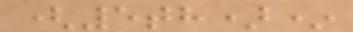(5th)*
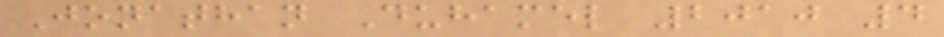Jonathan Duhamel 2010 4
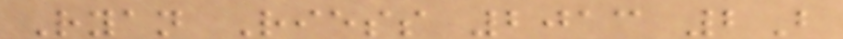Ryan Riess 2013 2B
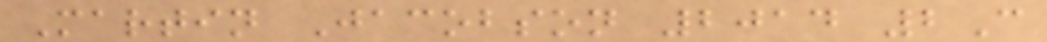Martin Jacobson 2014 2C
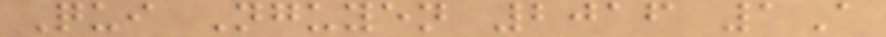Qui Nguyen 2016 1A
